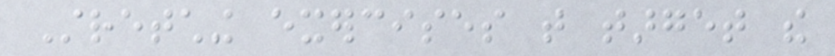Stretching exercises that target the
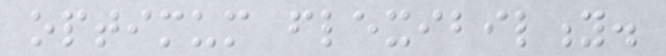optimum flexibility.
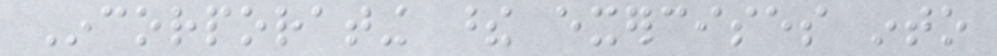Incorporating these exercises into
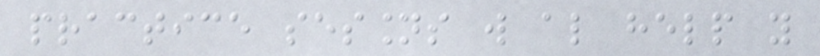practice sessions will also help you
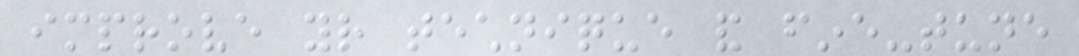improve your technique and fine-tune
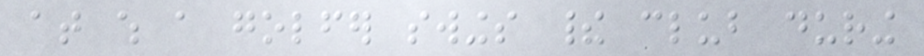at which a golfer swings their club during
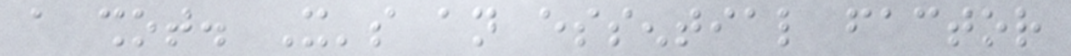a shot. It's an essential factor
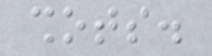shots.
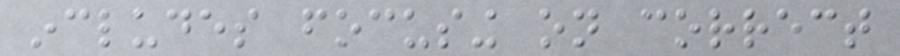includes focusing on correct
